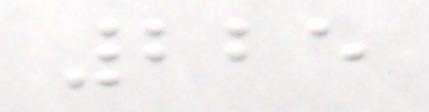225
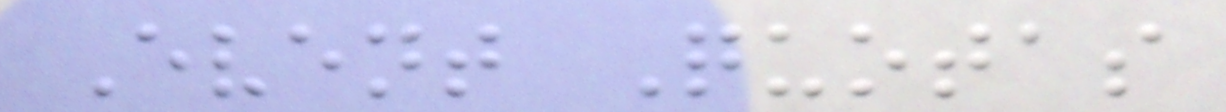Event Quotas
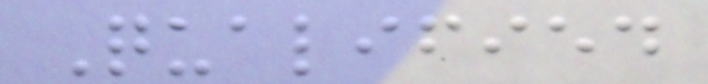Qualified
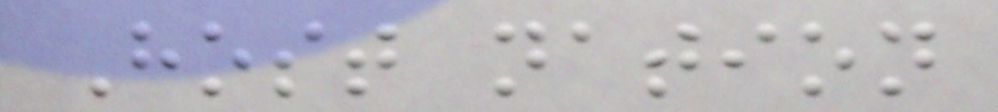Host nation
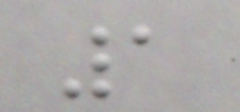1
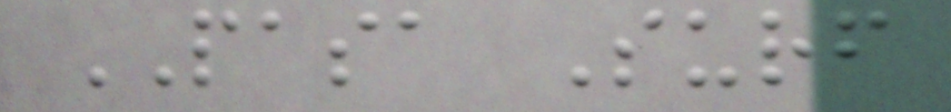PASA Surf
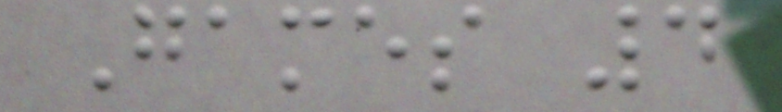Games 4
